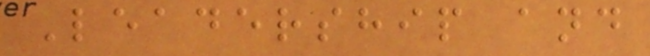Leadership and
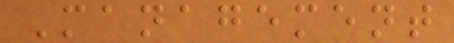Management
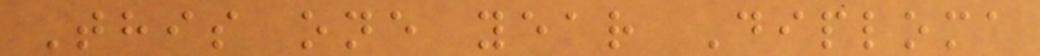This one year Diploma
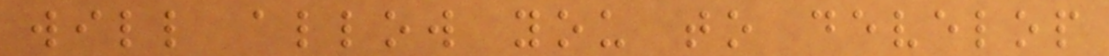will allow you to develop
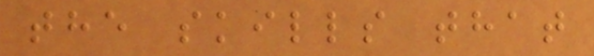the skills that
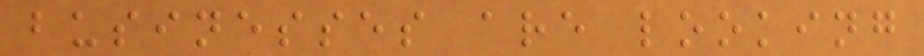businesses are looking
